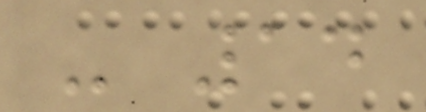- 14
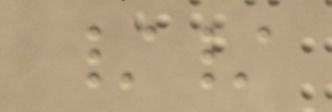//
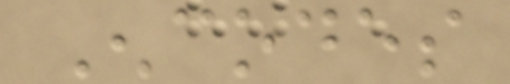Encodes
